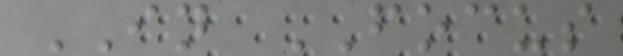IN FOCUS
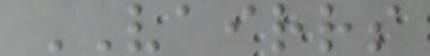VAIRRS
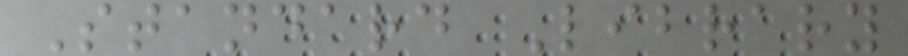Standard Library
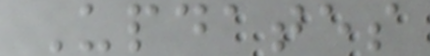Updates
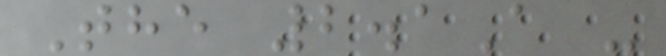The 2.1A -
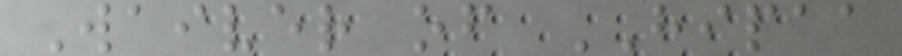Waiver of HIPAA
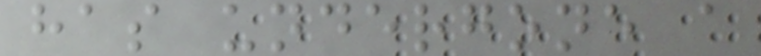has undergone a
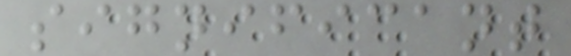significant
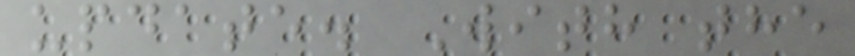update. With the
